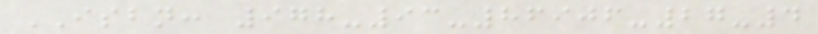ISBN: 978-93-86906-27-4
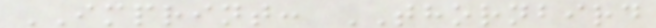IMPRINT: THORNBIRD
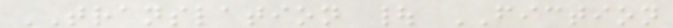TRANSLATION | FICTION
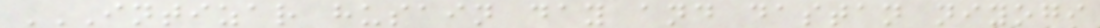INTIZAR HUSAIN DAY AND DASTAN NIYOGI
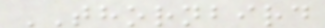THORNBIRD
